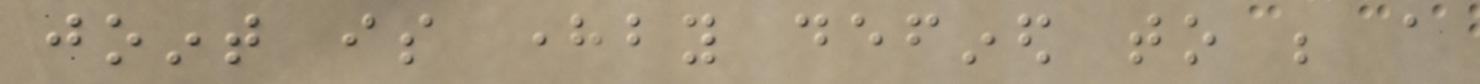joint is hereby defined to be a
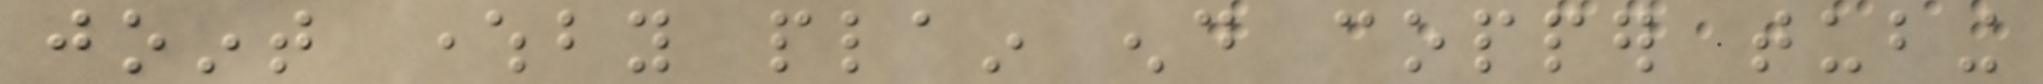joint whereby plain end copper tubing
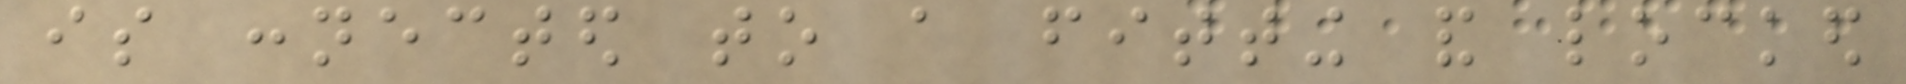is connected to a fitting and locked
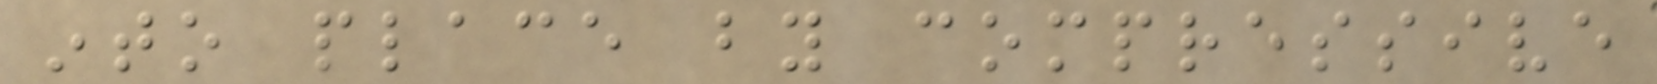into place by compressive
